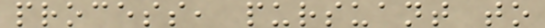process, pursuant to
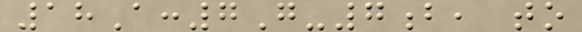18A:7G-7b, to
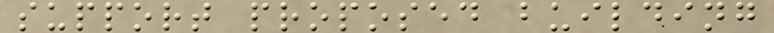support proposed building
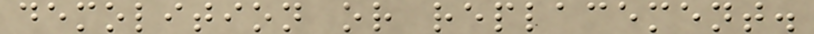demolition or replacement.
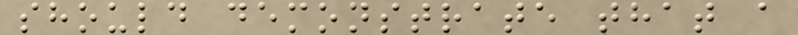should demonstrate that a
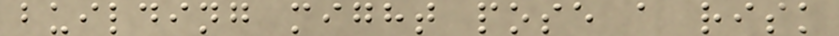building might pose a risk
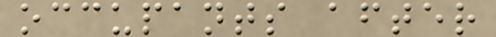occupants after
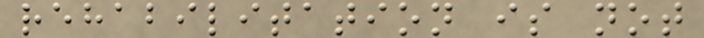rehabilitation is not
